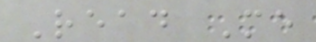Read Me
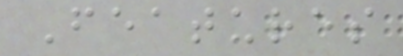Features
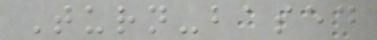Turn-based
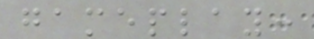gameplay:
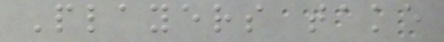Players take
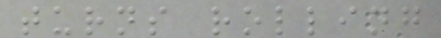turns rolling
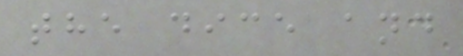the dice and
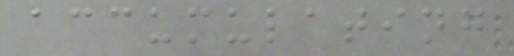accumulating
